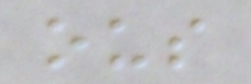ous
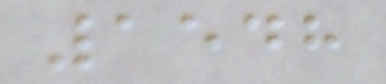1548
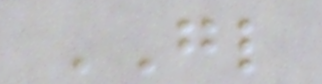GL
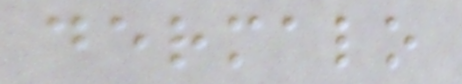dermalo
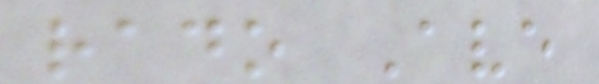rado Ave
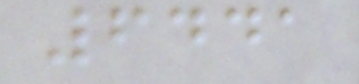6441
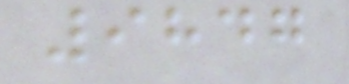9847
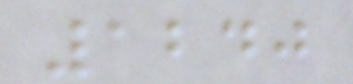1240
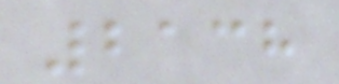2138
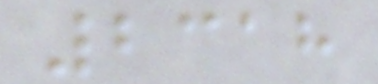2318
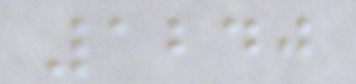1240
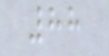88
